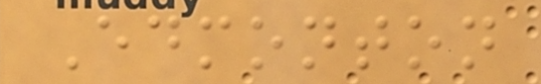Edmonton
